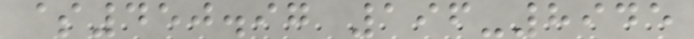$450.97 196-8945
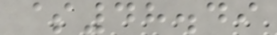$48.49
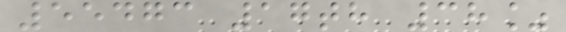55473 17th 38%
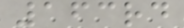163rd
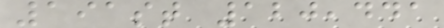191st 120,441
